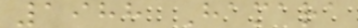1988 Hamara
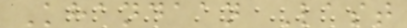Khandaan Last
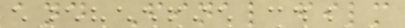and Final film
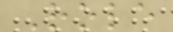Role
